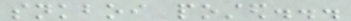snkboi posted...
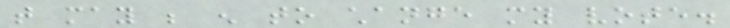that may be enough to change my vote.
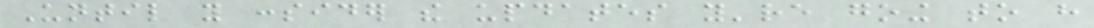Until you consider the updates you're going to have
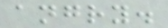angry.
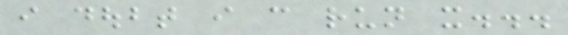i doubt i can run it...
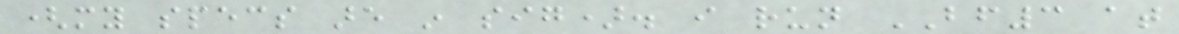(my specs are in sig). i run BF3 at
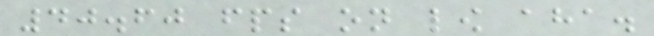40.60 fps on low aha.
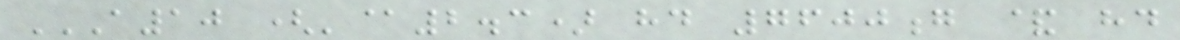A10 ('@2.3) HD 7600G & HD
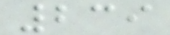239
